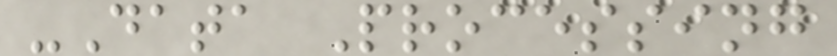-Data Processing
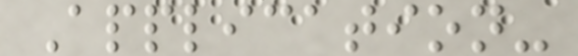Application-
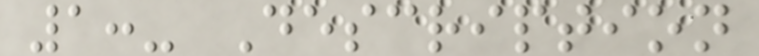1:- Description
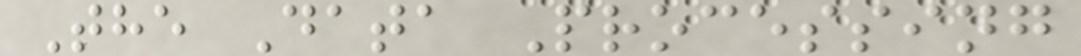The Data Processing
